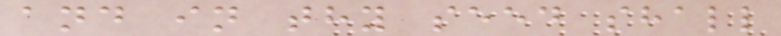and in thy seed shall
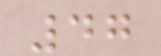47
